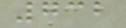732
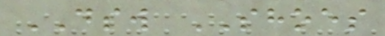DSW SHOES
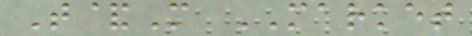T&M MARKET
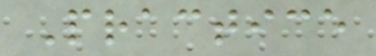Practice
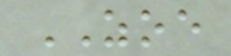ZOE
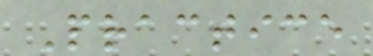Practice
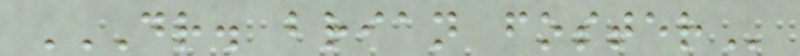DR. BRIAN FOSTER
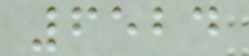6524
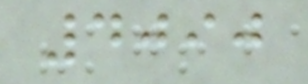4090
